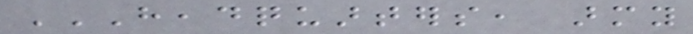HEADQUARTERS, ARMY
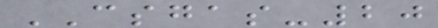CSGAS-20
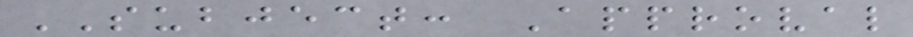SUBJECT: Approval
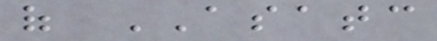of ASATC
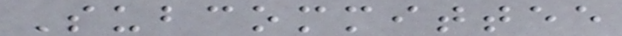Subcommittee
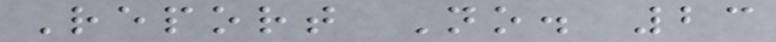Report No. 23
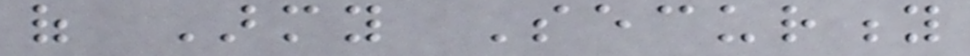of Army Security
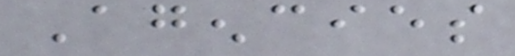Agencies
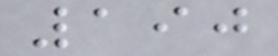190
